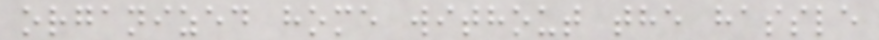organized home without the hassle
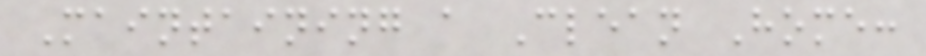Maintaining a Clean Home:
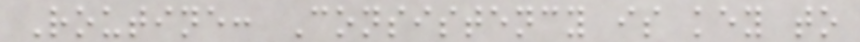Routine: Consistency is key to
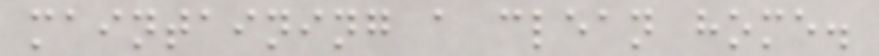maintaining a clean home.
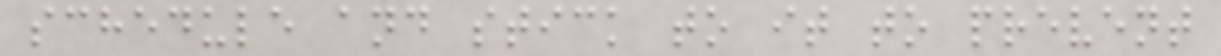schedule and stick to it to prevent
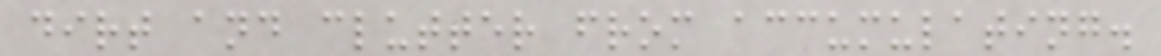dirt and clutter from accumulating.
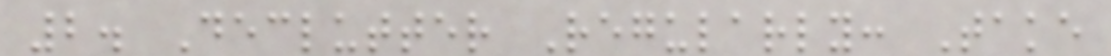2. Declutter Regularly: Take
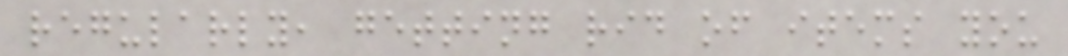regularly, getting rid of items you
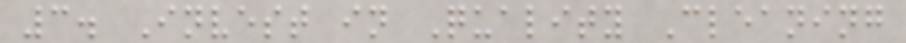3. Invest in Quality Cleaning
